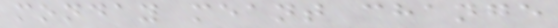monday meant change
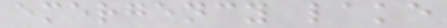emergency lake
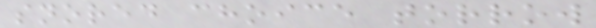snored choice torrow
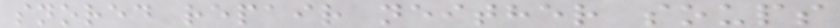snored repair neither soups
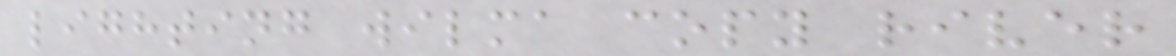lighting wilma copy river
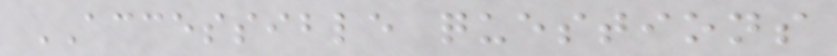ACCESSIBLE questions
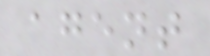agent
